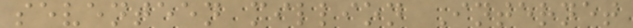seventeen million Internet
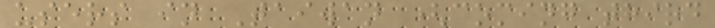users in Taiwan (coming third
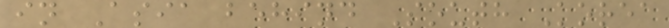in Asia behind South Korea
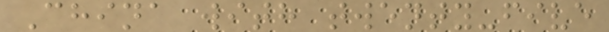China with twenty-five
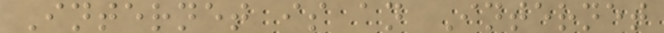Internet is an Internet
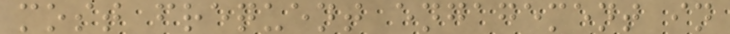most frequent engagement in
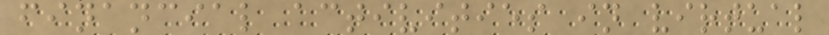financial activities in virtual
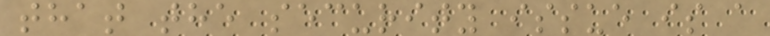that the security issue is a
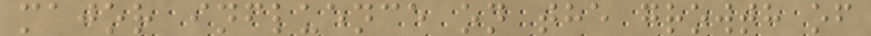major influence on the growth of
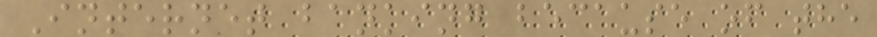Internet banking because of the
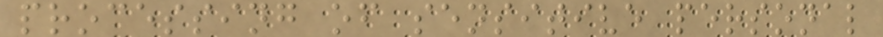processing of sensitive personal
